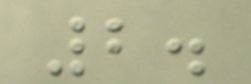2.
